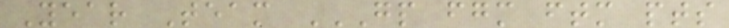Year Team GP FGM FTM PTS
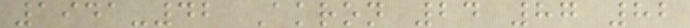1941-42 Akron 24 87 82
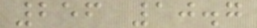256 10.7
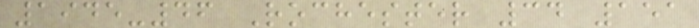1945-46 Rochester 34 151
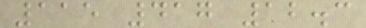115 417 12.3
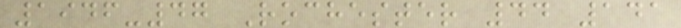1946-47 Rochester 44 141
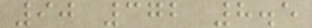90 372 8.5
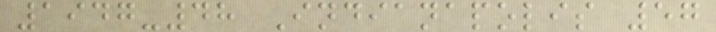1947-48 Indianapolis 57
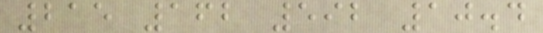215 162 592 10.4
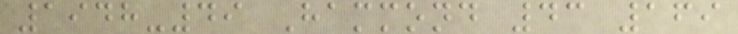1948-49 Hammond 43 169
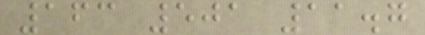163 501 11.7
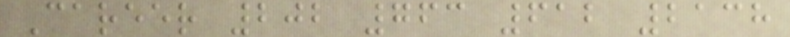Career 202 763 612 2138
